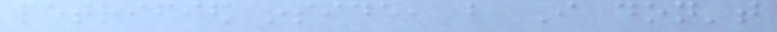petrified inside, but I don't
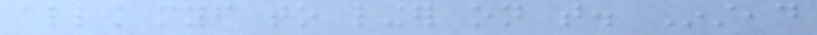allow myself to linger on that. Instead
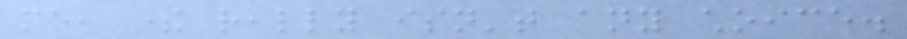me, there really isn't any choice.
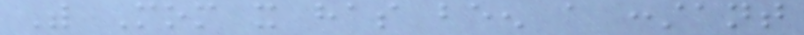With Mom it has been a constant
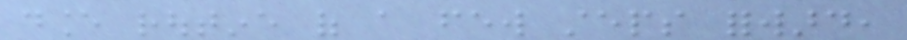dance routine of a few steps forward,
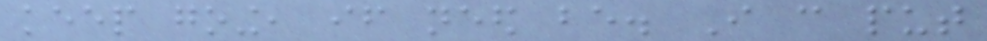keep going, if need be. I can put
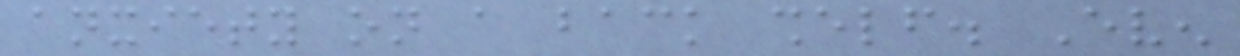anxiety on a back shelf. Even
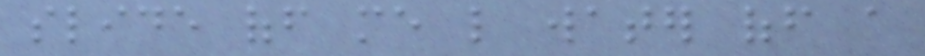slide off me like water off a
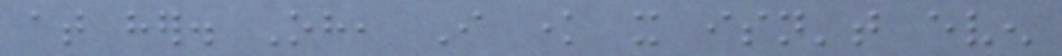at her. Oh, I know it isn't even
